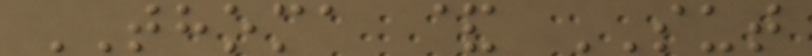THOMA & SUT
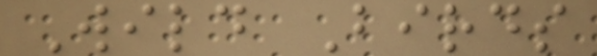Wild Birds
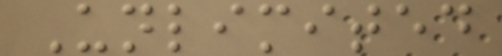Unlimited
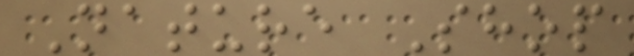Nature Shop
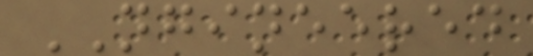NGINEERED
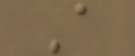A
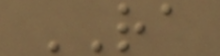RA
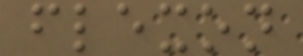flexon
